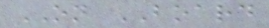ON BOARD
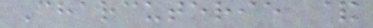Charcuterie &
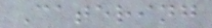Catering
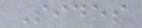Sides
